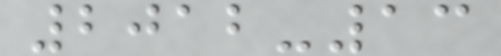2012-13
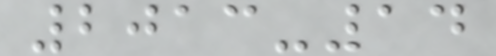2013-14
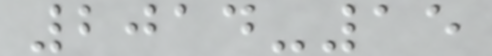2014-15
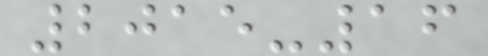2015-16
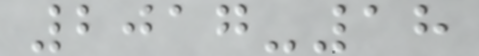2017-18
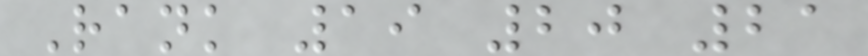Rank 19 20 21
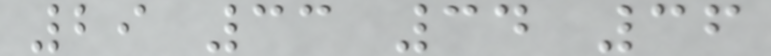29 33 34 36
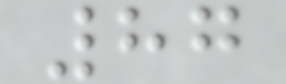87
